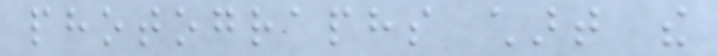photographs chart the
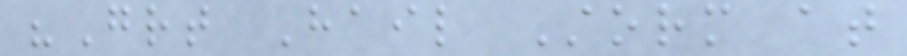"Great Hail Storm at
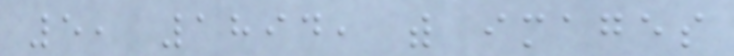5, 1894, with images
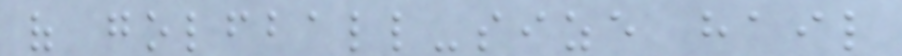of golfball-size hail
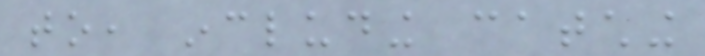to, including catching
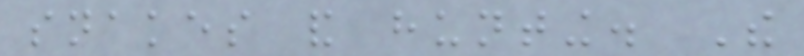snakes and hunting. The
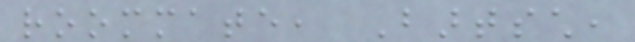roommate, Bartsch,
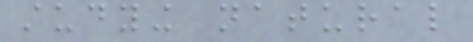studying natural
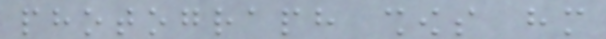photograph shows him
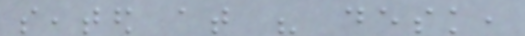seated at his desk,
